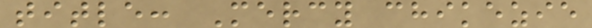title: Mercy chikezie
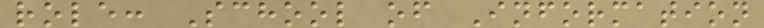role: School of Information
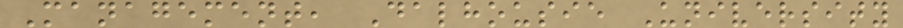Management, Dalhousie University
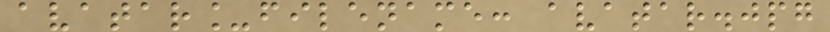avatar_filename: avatar.jpg
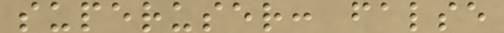superuser: false
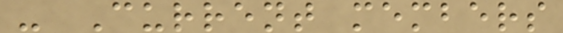- Current members
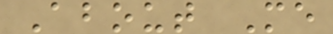About Me
